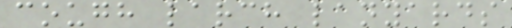cough larch lanyards
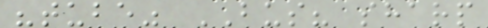"tube" BUS? sharp
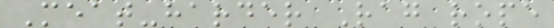Meat-harder Rag rope
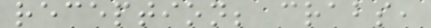reception; crabs,
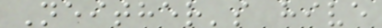Neither's hive
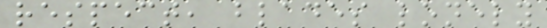respect, blades lonely
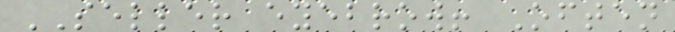SELLER eyebrow! Often
